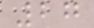27
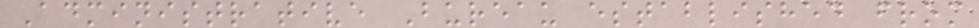Administrative Bureau established from
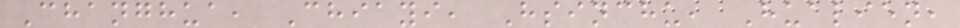Changhua, Chiayi, Hsinchu, Hualien,
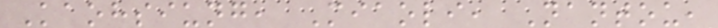Kaohsiung, Miaoli, Nantou,
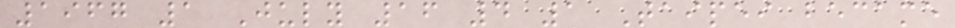1967 1 July 16 4 1 Taipei became
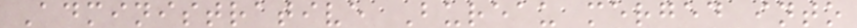Administrative Bureau merged into
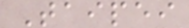Taipei
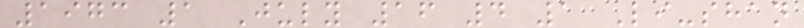1973 1 July 16 4 1 Li-shan
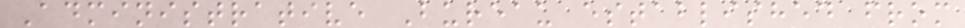Administrative Bureau established from
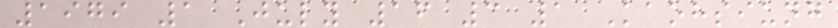1979 1 July 16 3 1 Kaohsiung
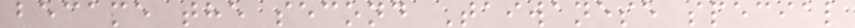became the second Taiwanese special
